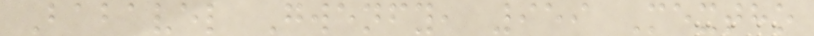Babavel Gwenfy, 959 Mextho
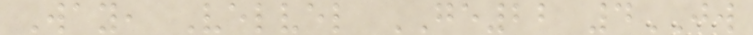Way, Velvel GE22 4JW
